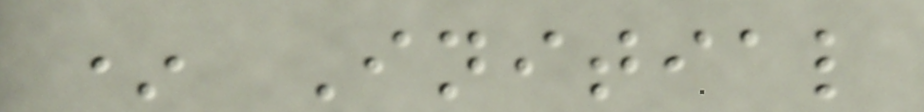* Initial
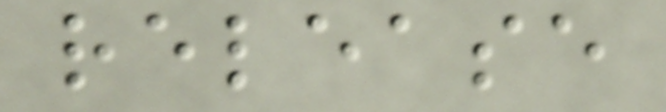release
